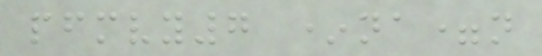pfmvy7 *na=n
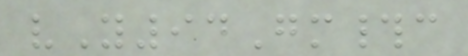vY94Gm#c
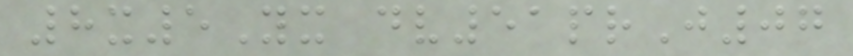8x5Yx dv51prJ07
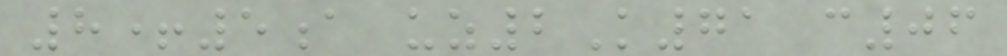8+5a uz2K71 c06
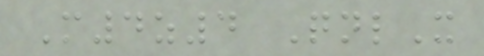M4z4 QnlX
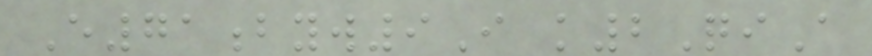E71byw9I k2QiA
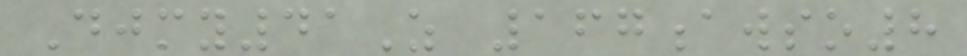Djmy41Z 167awso8
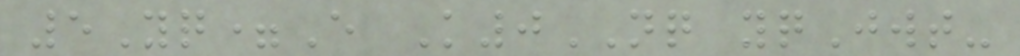5Yq=E K0NQ yqJwt-
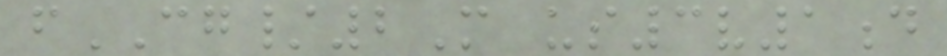fCG/2M us3v1d
